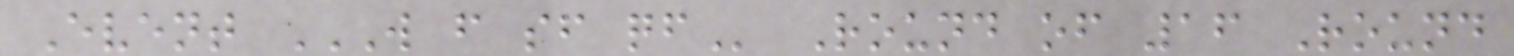Event W F SF QF Round of 16 Round
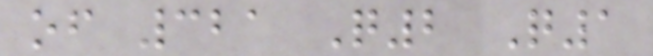of 321 Q2 Q1
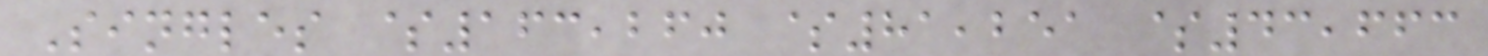Singles $163,260 $81,251 $43,663
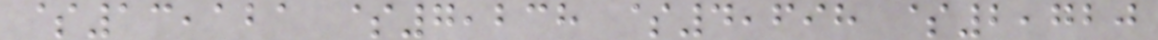$13,121 $7,238 $4,698 $2,720
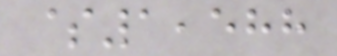$1,588
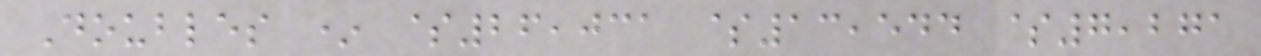Doubles * $26,031 $13,544 $7,271
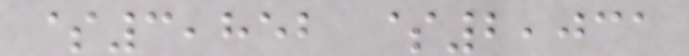$3,852 $2,031
